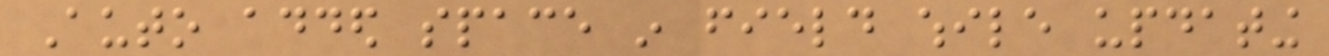Auto added space in field while updating
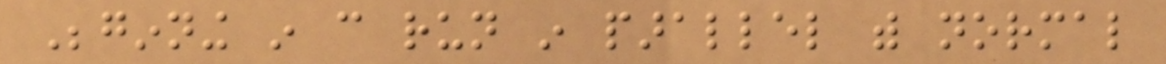Beginning in can run in parallel with normal
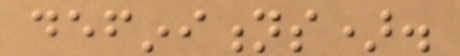definitions).
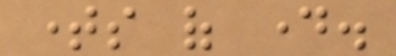times of day.
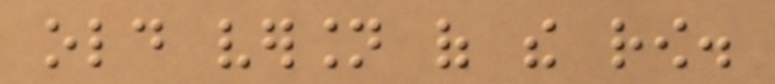old version of the row.
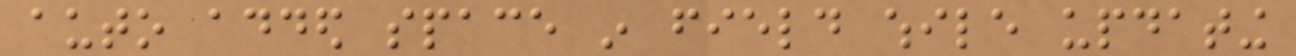auto added space in field while updating
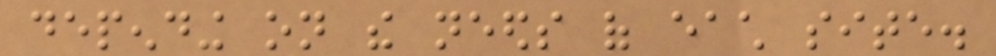depending on the needs of each site.
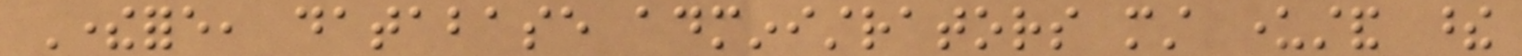Therefore, database administrators must understand these
